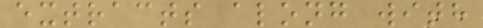extracts along with
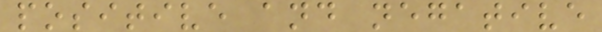positive and negative
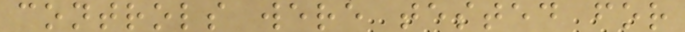controls were tested for
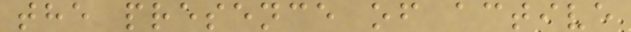the presence of active
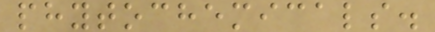phytochemicals.
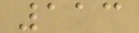113
